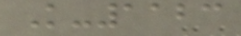K-1123
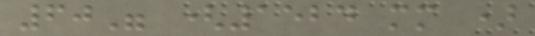60" (1524 mm )
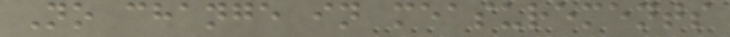No change in measurements
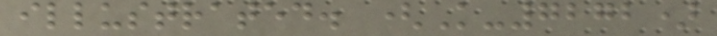illustrated. (K-7272)
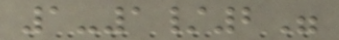1-1/2"
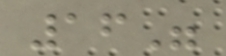16"
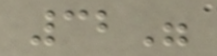32"
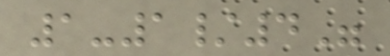1-1/4"
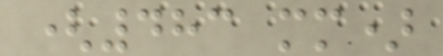(483 mm)
